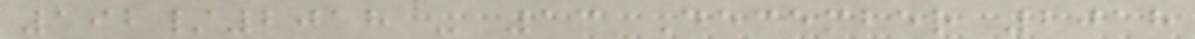192/2018 - 13 December 2018
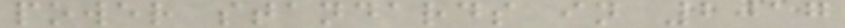power standards in 2017
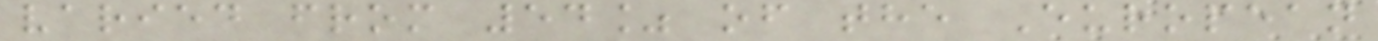varied from 54% of the European
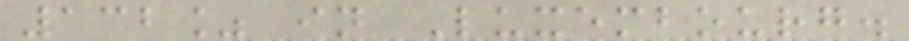132% in Luxembourg.
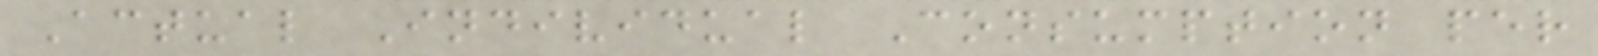Actual Individual Consumption per
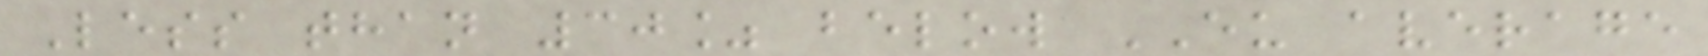Less than 30% below EU average
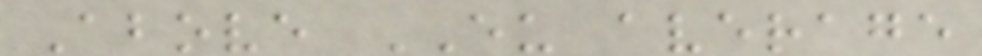Above EU average
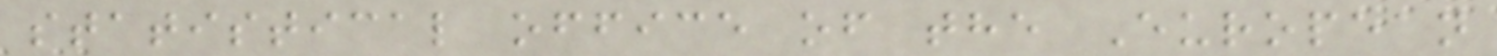statistical office of the European
